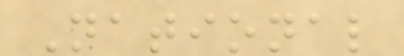National
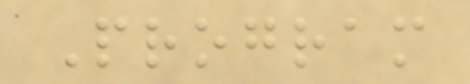Program
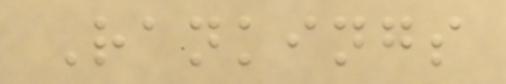Rankings
